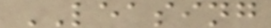LEASING
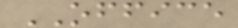OFFICE
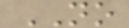NO
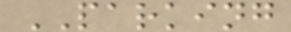PARKING
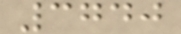3740
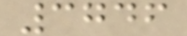3746
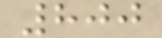800
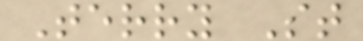Terry St
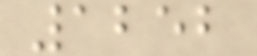1252
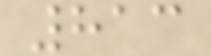813
